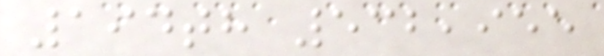194th 532,955
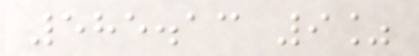585.13 9%
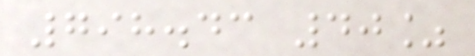798.43 40%
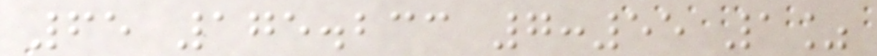65 175.233 7:55 1%
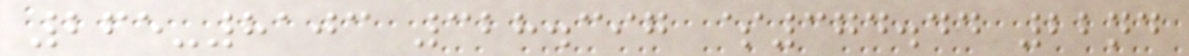265-8103 328.397 $374.44 22nd
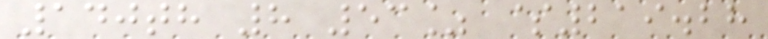140th 8 53% $219.28
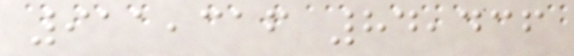911,316 84,436
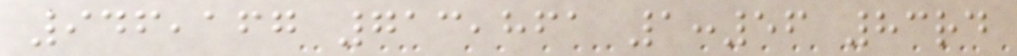946,167 713,861 1:56 83rd
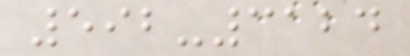592-3124
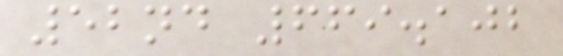52nd 669.102
